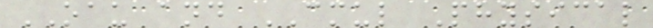OAU and CMUL Physical
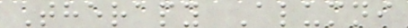Therapy Alumni
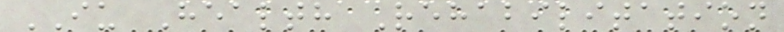IU Health Rehabilitation
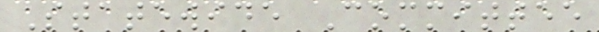Statewide Committee
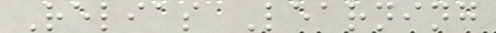Relias Learning
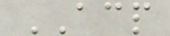ACP
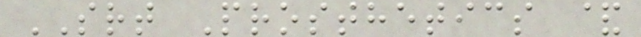SRT Prosthetics &
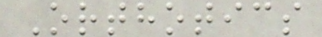Orthotics
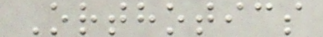Orthotics
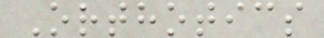Orthotics
